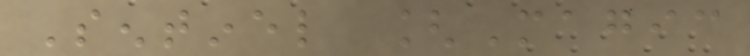Sentinel [Magic
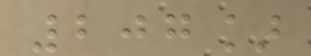207]
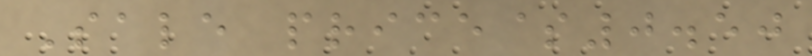Sale price$0.50
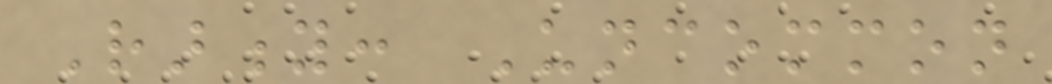Rarity: Uncommon
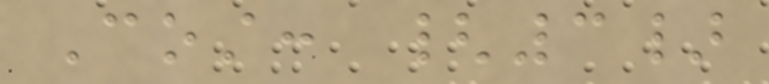Cost: {3}
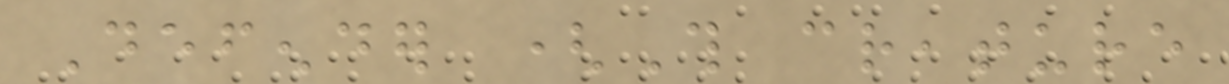Defender (This creature
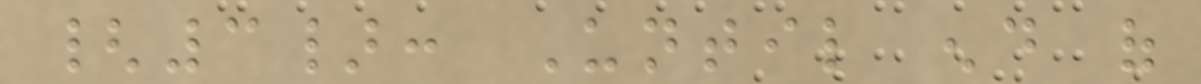{3}: Until end of
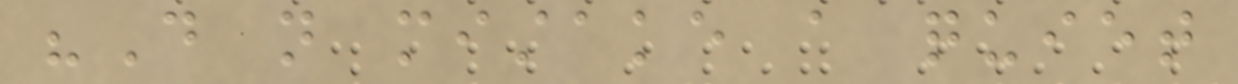"Do not mistake a quiet
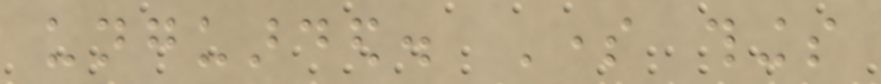unguarded. Some things
